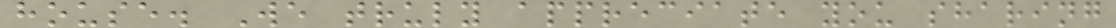house. We truly appreciate you sharing
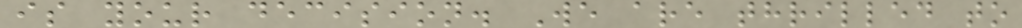is your decision. We are thrilled to
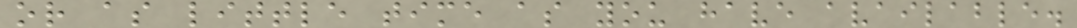or as little time as you have available.
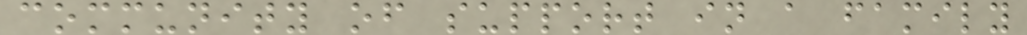community of support in a family
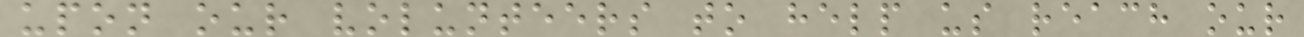upon our volunteers to help us reach our
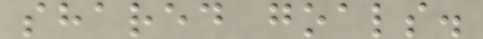shared goals.
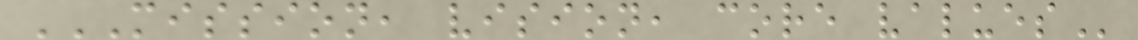MISSION, VISION, CORE VALUES
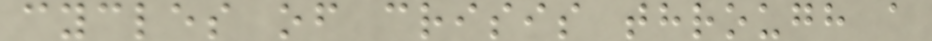cycles of crisis through a
